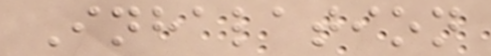Inhalation
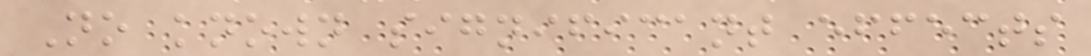No known significant effects
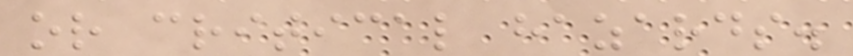or critical hazards.
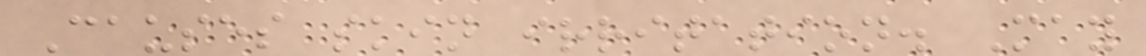Causes skin irritation. May
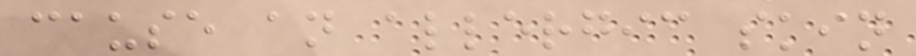cause an allergic skin
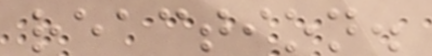reaction.
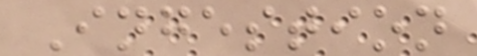Ingestion
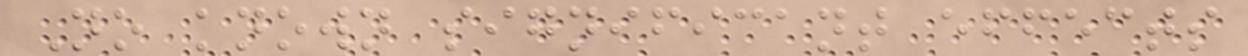No known significant effects
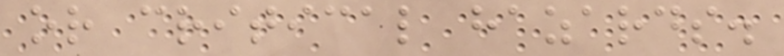or critical hazards.
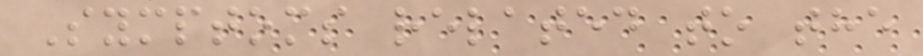Symptoms related to the
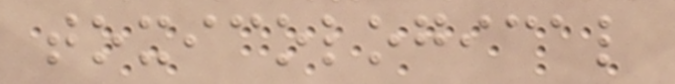toxicological
